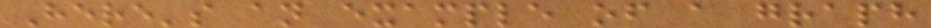Here's an example of a graph
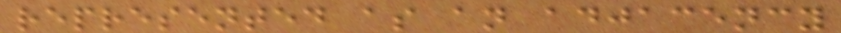represented as an adjacency
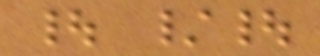| /|
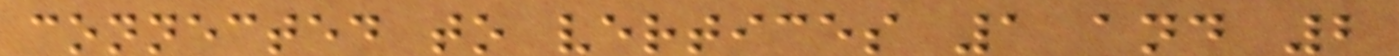connected to vertices 1 and 2
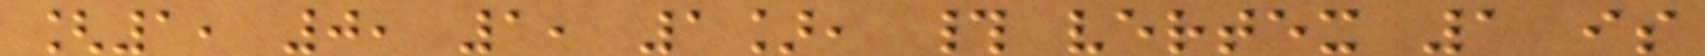[1, 0, 1, 1], # vertex 1 is
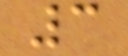3
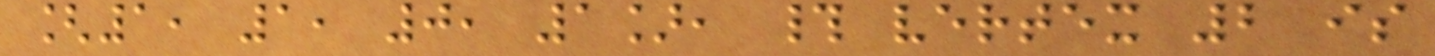[1, 1, 0, 1], # vertex 2 is
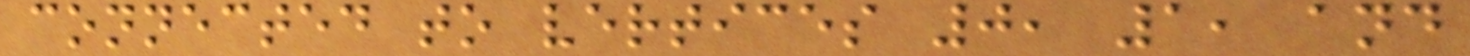connected to vertices 0, 1, and
